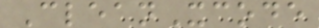CleanXcode
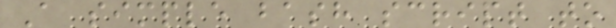A simple bash script to
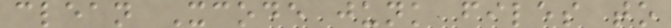clean Xcode junk files to
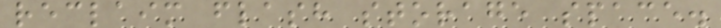reclaim flash storage space.
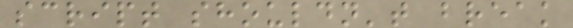script shouldn't break
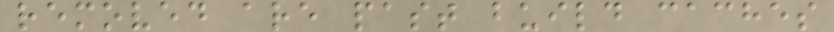removed are past build caches
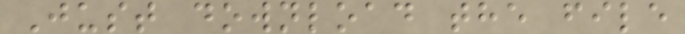Just download the file
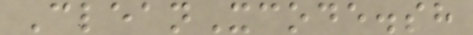CleanXcode.sh
